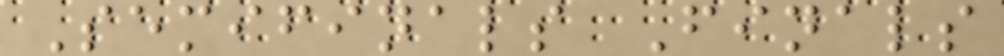Semifinals Finals
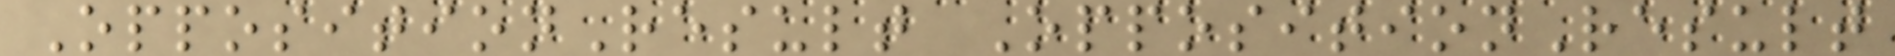OppositionResult OppositionResult
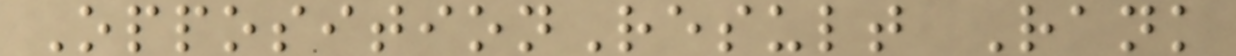OppositionResult Rank
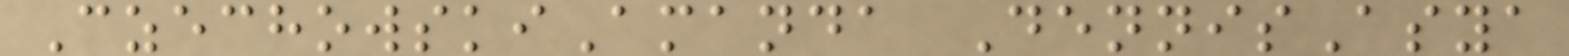CzechowskiAmanda DennisAsya
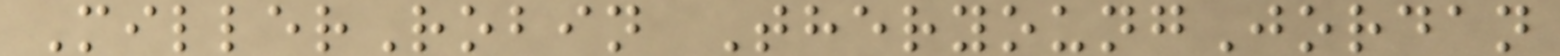MillerRobin TheryoungJordan
